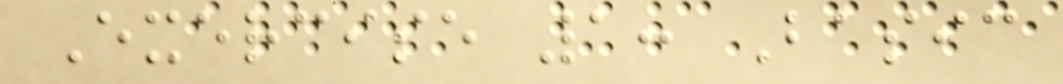Exercise 1: Basic
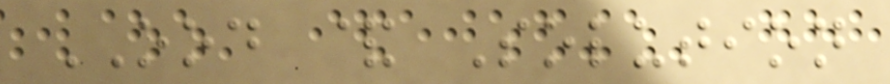OOD & Solution
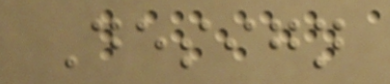Design
